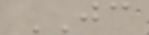JC
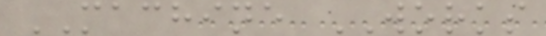MACHINE WORKS
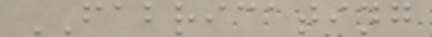FABRICATING
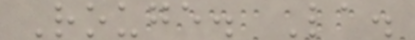Rouge. La.
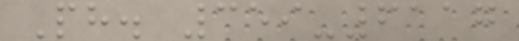Ph. 359-6117
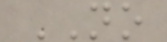NO
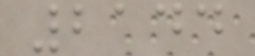2144
